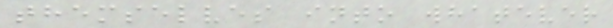themselves into whatever
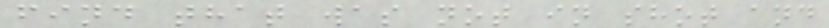find that was not in shot and
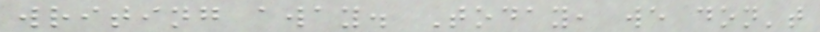writing away. Today, we don't
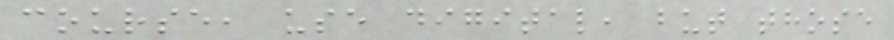course, use digital, but those
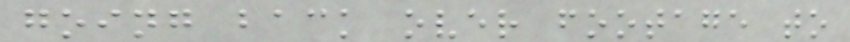going back over footage to
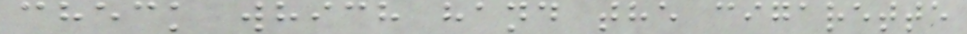check which hand the cigarette
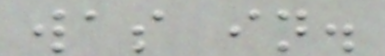was in.
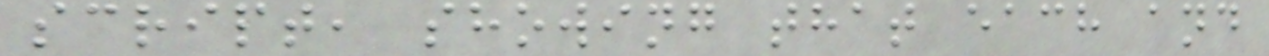script, showing that each and
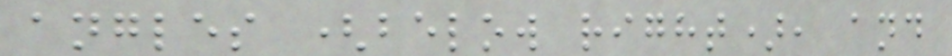angles (below right), and
